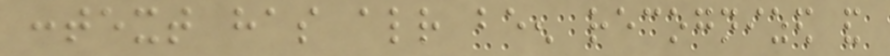context has already been recognized and
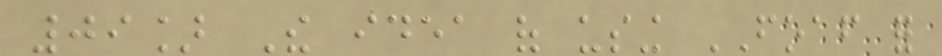09] The idea of using FOAF for
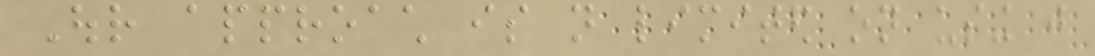Our approach is not limited on using just
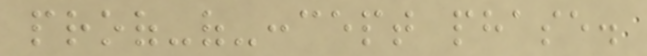proof-of-concept phase.
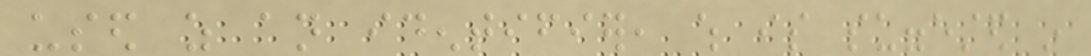used as an identifier, which is suggested in
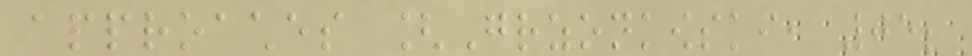approaches [Grzonkowski, 05;
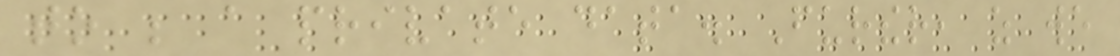to be a private data. Further, as we
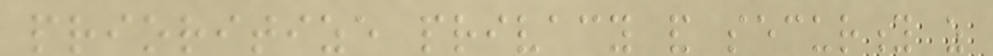prioritize privacy and security as
